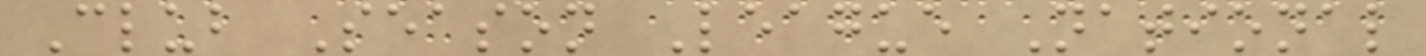Club Season League National
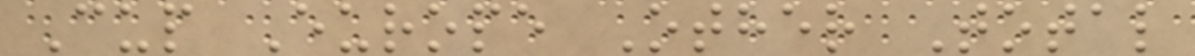Cup Europe Other Total
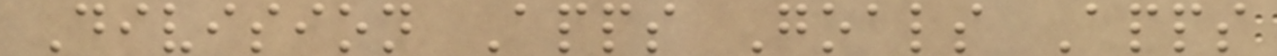Division Apps Goals Apps
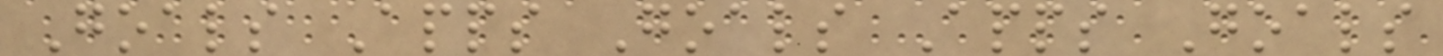Goals Apps Goals Apps Goals
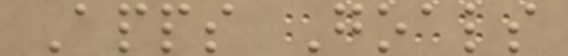Apps Goals
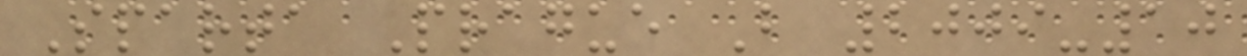Sparta Prague B 2009-10
